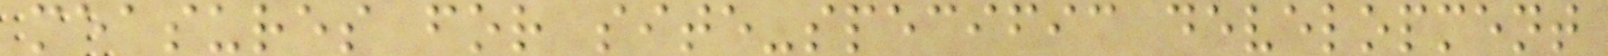measures for site-specific development
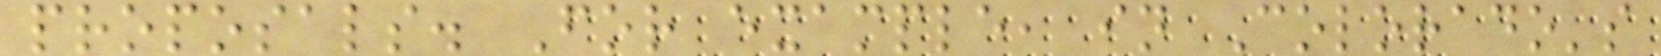proposals. For example, in Colorado's
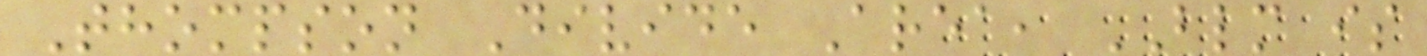Thompson Divide Area, BLM is
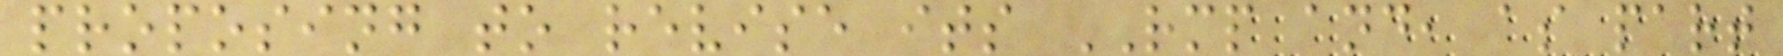proposing to revise its RMP and, as part
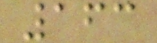163
